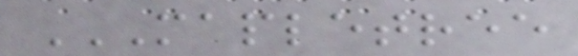MAPLETREE
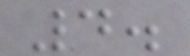4.
